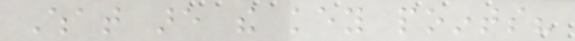What are the key points?
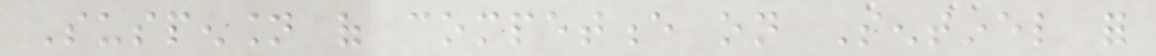Suspension of competence on Sentinel for
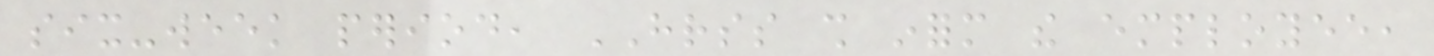six-week period, HRSS shall inform the employee,
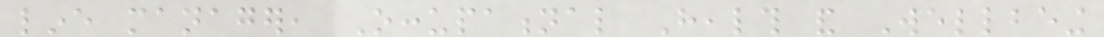line manager, Occupational Health and Wellbeing
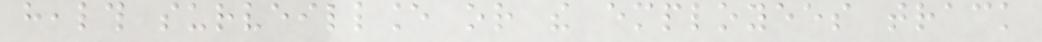health surveillance or the employees track
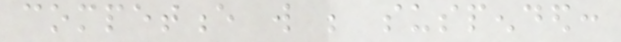competence will be suspended:
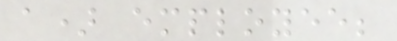a) employee;
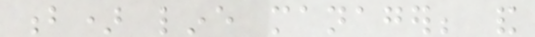b) line manager; and
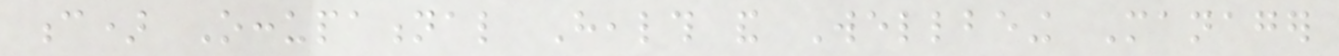c) Occupational Health and Wellbeing Manager
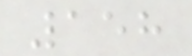158
